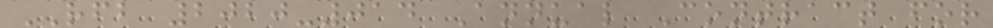RFB 2020-014 Annual Contract for
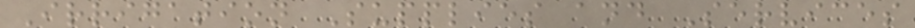Irrigation Supplies and Services
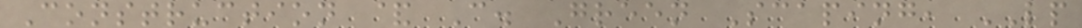Construction & C. Green Scaping, LP
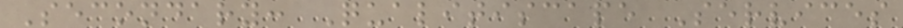Secondary: Qualitiscape Services
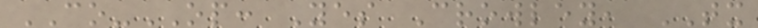CO-OP: Yes Crowley, TX
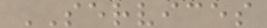SERVICES
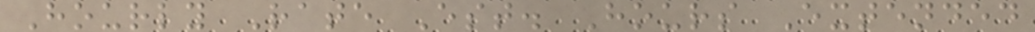Hourly Rate Est. Hours Extended
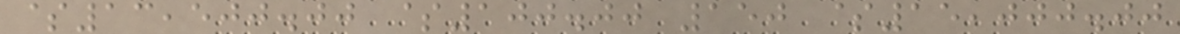$13,500.00 $100.00 150 $15,000.00
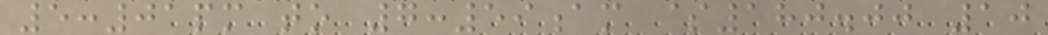5:01pm to 7:59am $180.00 10
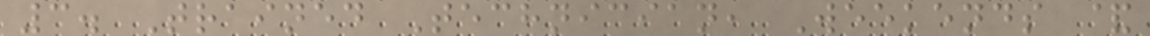3. Trained Technician, Weekends &
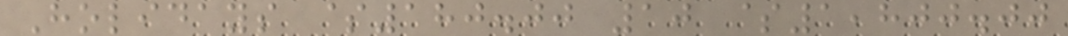Holidays $180.00 10 $1,800.00
